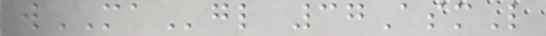wMAgl 37AsmL
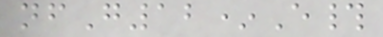nfG12*E#
